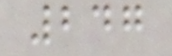247
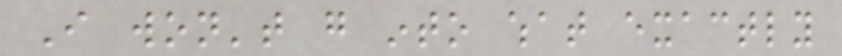I won't go into what exactly
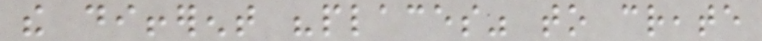the different "places" to create
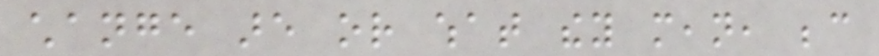change are or what they mean, because
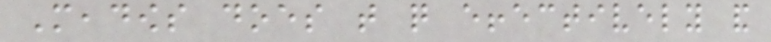Meadows does that quite effectively and
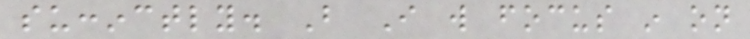succinctly. But I will focus in on
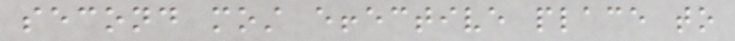second most effective place to
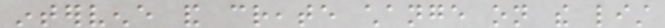intervene and create change on the list
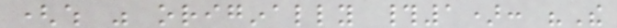(which was originally #1): "The
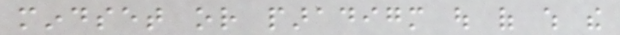mindset or paradigm out of which the
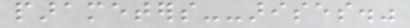parameters--arises."
